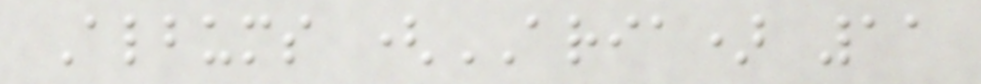Albums (ARIA) 11
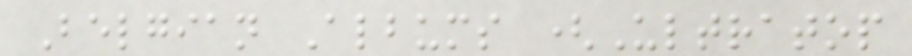Belgian Albums (Ultratop
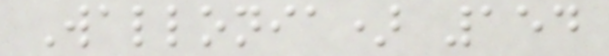Wallonia) 154
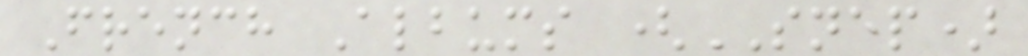French Albums (SNEP)
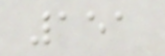151
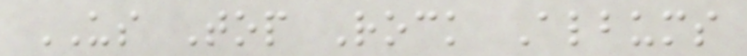US Top Rock Albums
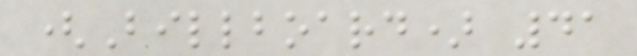(Billboard) 41
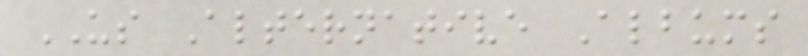US Alternative Albums
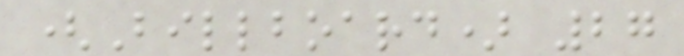(Billboard) 27
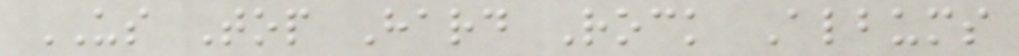US Top Hard Rock Albums
